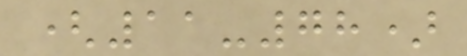(11-78)
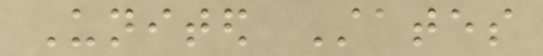United States
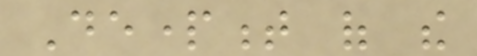Department of the
